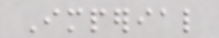Imperial
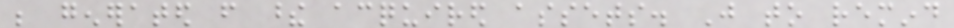be generated from these acquired assets. Just to remind
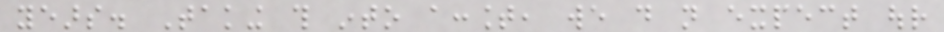years. Taking this into account, we do not expect our
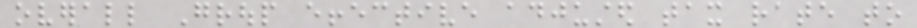overall Group effective adjusted tax rate to
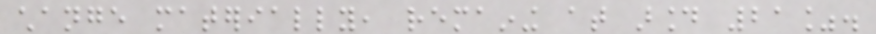change materially, remaining at around 21%.
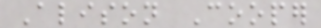Alison Cooper
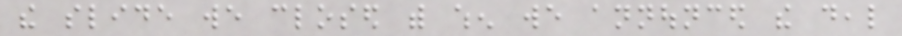the slide we closed with when we announced the deal
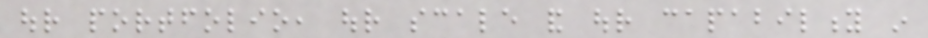our portfolio, our scale and our capability in
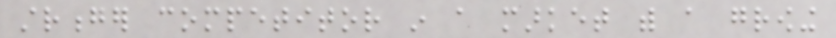stronger competitor in a market with a growing
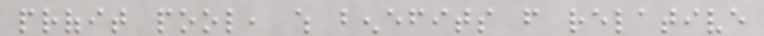profit pool, which benefits from relative
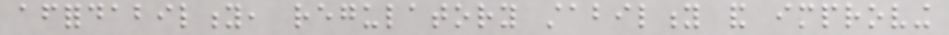affordability, regulatory stability and improving
